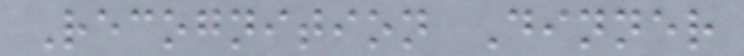Recognition Dinner
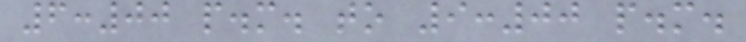6:00 p.m. to 9:00 p.m.
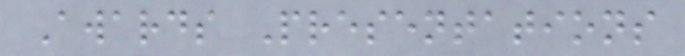Awards Presentations
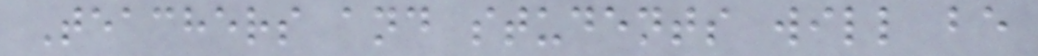Teachers and students will be
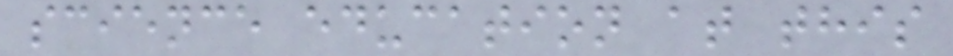science education at this
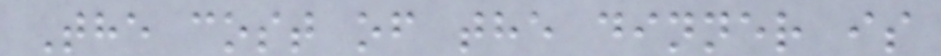The cost of the dinner is
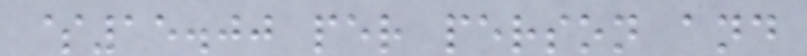$15.00 per person and
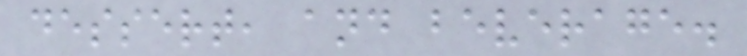dessert, and beverage.
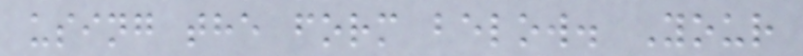using the form below. Your
